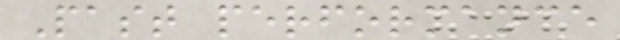Past performance
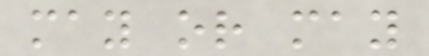may or may
